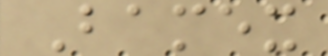Bamex
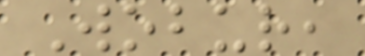Wobur,
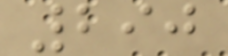290
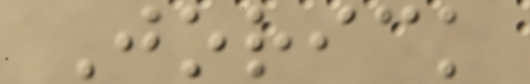Jorick
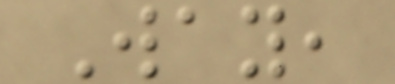Way,
